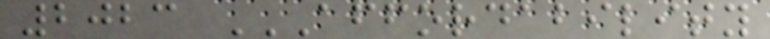2023 AFFORDABILITY
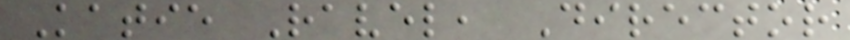Katie Ravel, Director
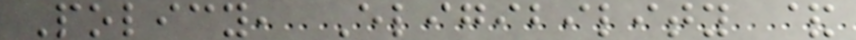Policy, Eligibility &
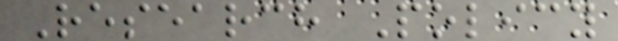Research Policy
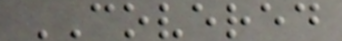COVERED
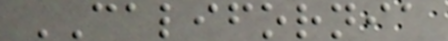CALIFORNIA
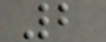2
